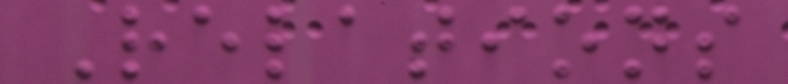Relations
